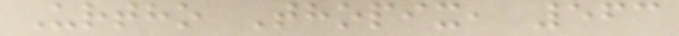Urtho Thopix, 563
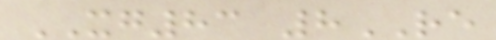XG83 8RE
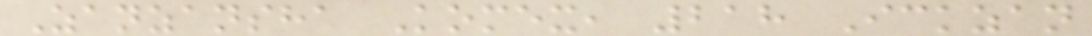Zanzansha Komex, 218 Ickzan
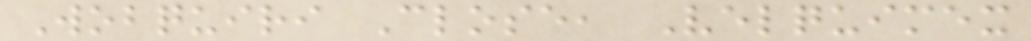Wobquiri Close, Velquimex
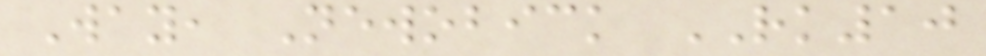Way, Newobick RK10
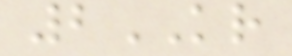2KR
